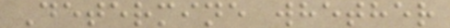Determine whether
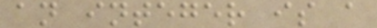an integer is a
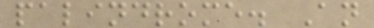palindrome. An
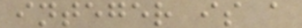integer is a
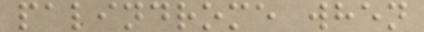palindrome when
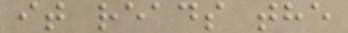it reads the
